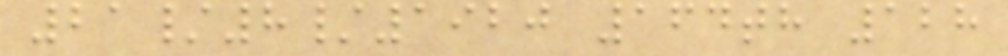21/8/1920 164th 128
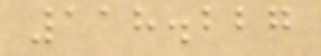118.227
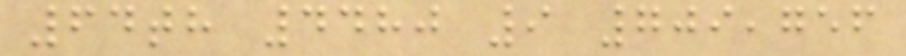64th 4480 9 709,756
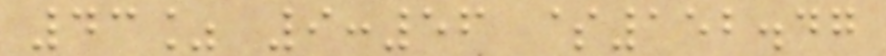43% 9:56 $152.47
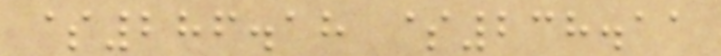$286.18 $238.11
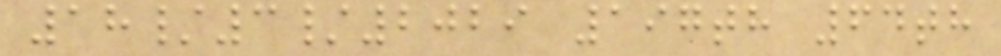18/3/2029 197th 64th
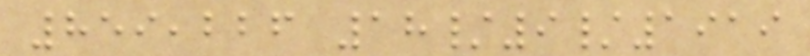859,226 18/9/1919
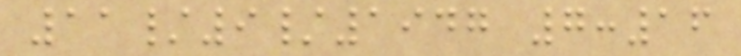11/9/1947 7:16
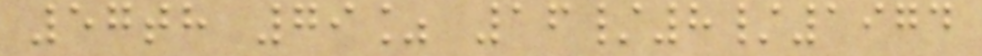57th 79% 16/8/1974
